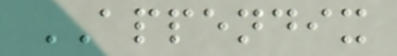APPENDIX
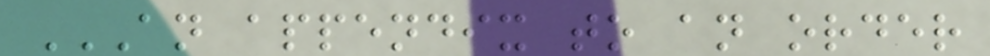AN APPENDIX TO AN ORDER
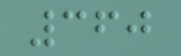360
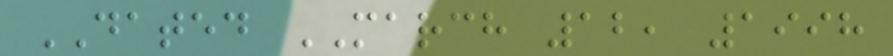DATED MARCH 12, 1998
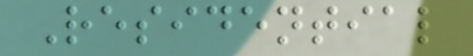Residential
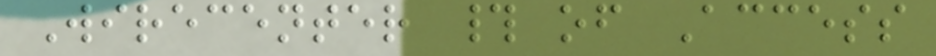Wirecenter # of Access
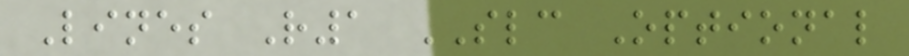Lines R1 SLC Optional
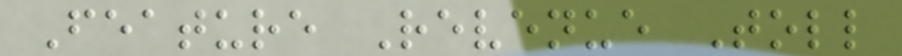Feature Revenue Toll
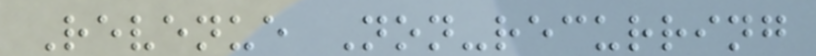Revenue Non-recurring
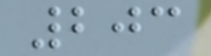203
